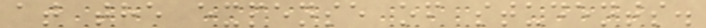at the expense of students.
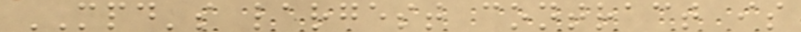MPD's largest contract is
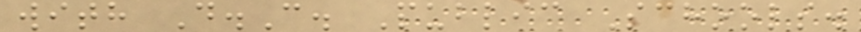with D.C. Public Schools.
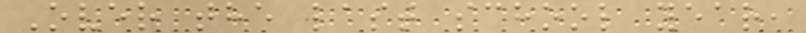Over the last school year,
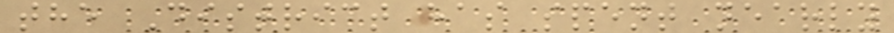the District has spent nearly
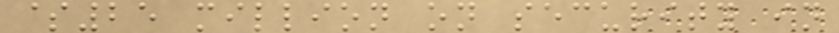$25 million on security in
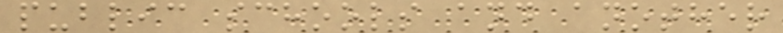public schools and another
